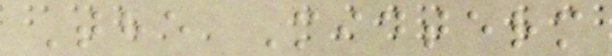The Midterm
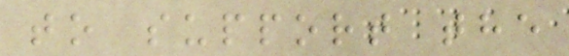to support the
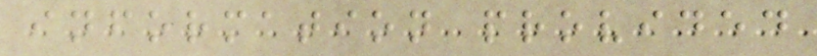information provided
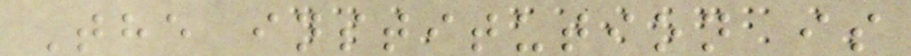The institution is
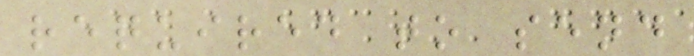required to send
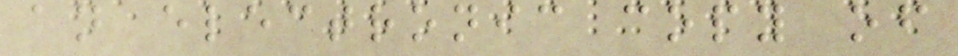an electronic copy of
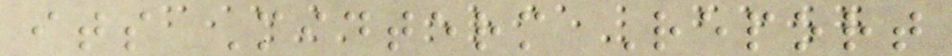its Midterm Report
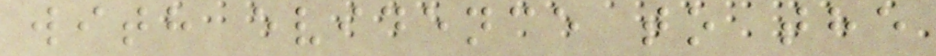with evidence to the
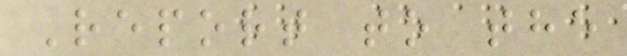Report to the
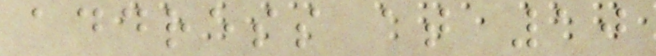address at 10
